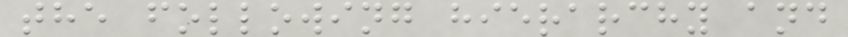the following hierarchy and
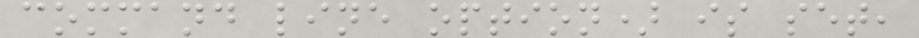command line option) is set,
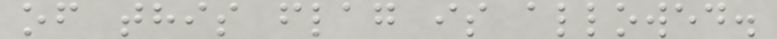of this flag is allowed.
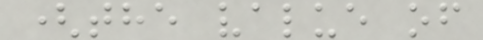(the value of
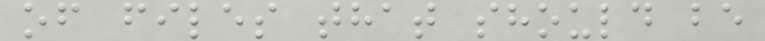of files that should be
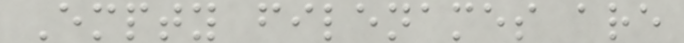Empty filenames are
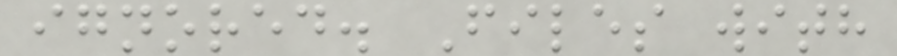ignored. Files with
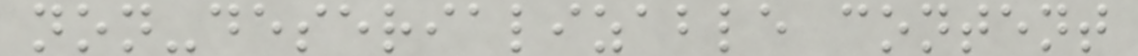non-deserializable content
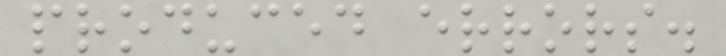produced errors.
